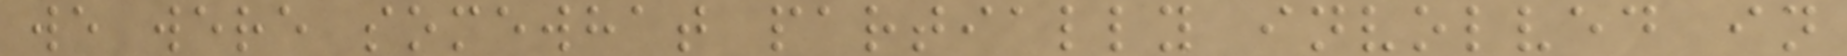we were somewhat partially involved in
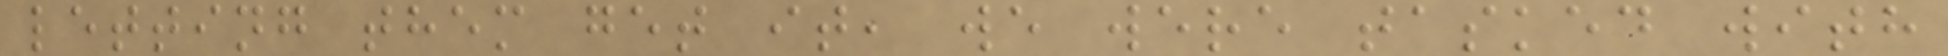letting them get it, we were tasked with
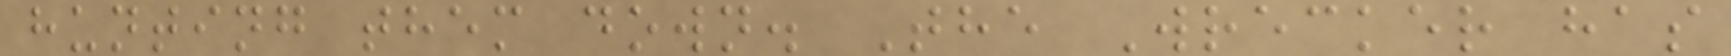hunting them down. The Wrecker has
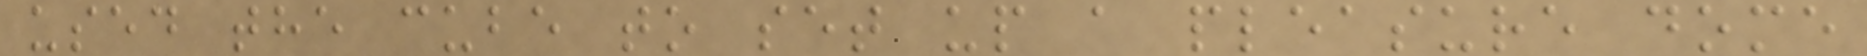used the cube to set up a pleasure dome
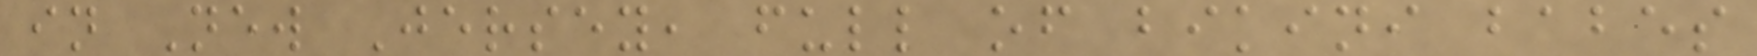in New Jersey, full of bikini babes
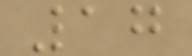17
